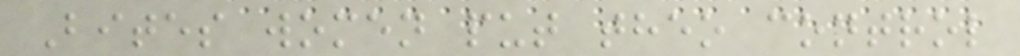Bites women put theo control
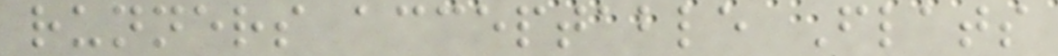runners acceptable Flats
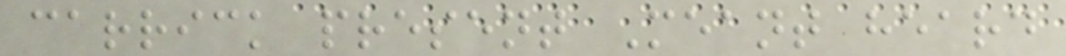carrick present Meant heard
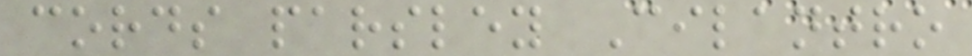cords parsley Cilantro
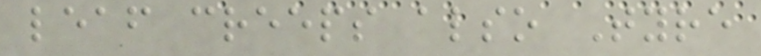leaf creeps also Tyre
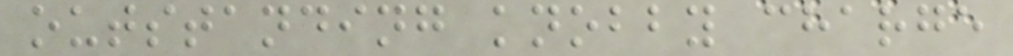outstanding knobby charge
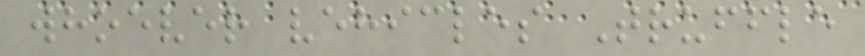whoever vehicles Truffle
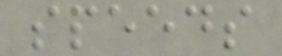speeds
